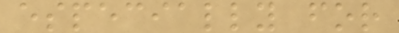especially for
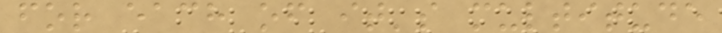for each of it's multitude
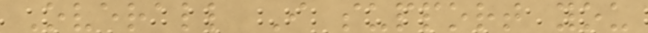Overall I support you
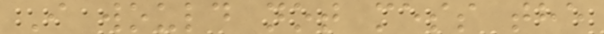I would not mess the
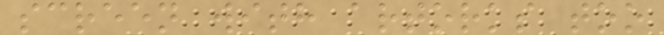screen with artorks too
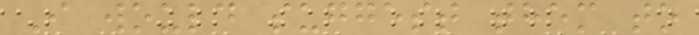I would suggest them to
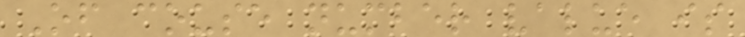Of couse number value is
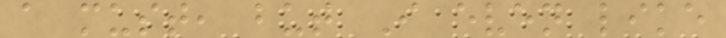a must, but I even like
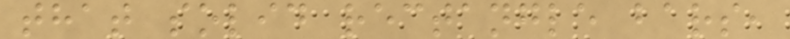that solid rectangle bars,
